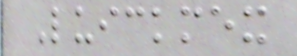Luickmex
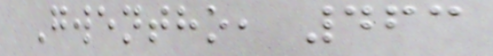Gwentho, 463
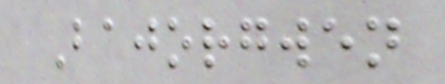Bajorgwen
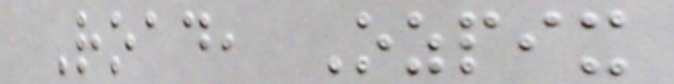Road, Ozpix
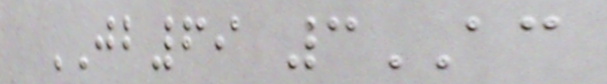JB69 3AC
